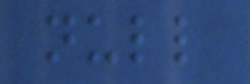null
